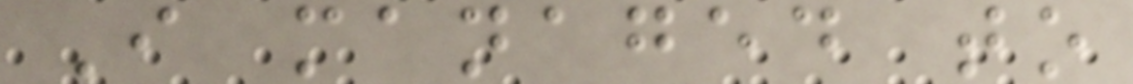I managed to
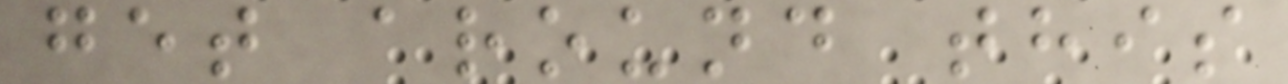get around this
